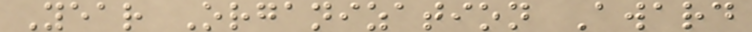Year Organization Award
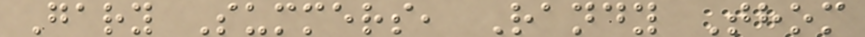Gary Summers, Randy Thom
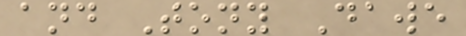and Tony Dawe
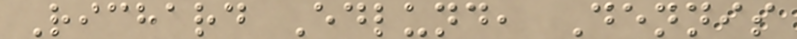Richard Edlund, Dennis
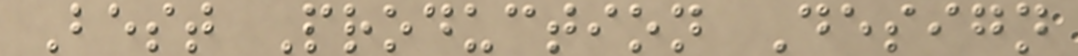Best Production Design
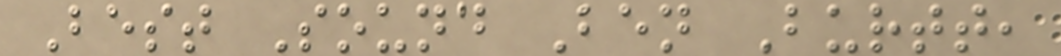Best Sound Ben Burtt,
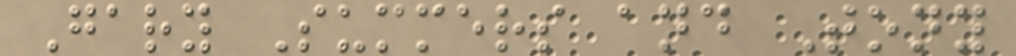Gary Summers and Tony
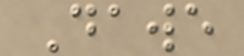Dawe
